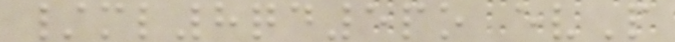/ml8qd5po evP
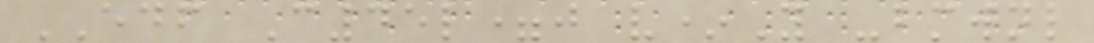EDF C45l=j v*Y -bmwnl
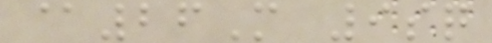@26M 9sq
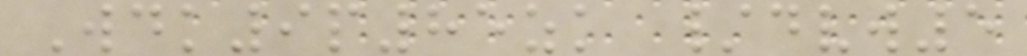Wdk9p85zk /dvw5
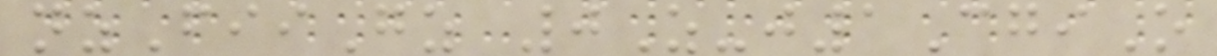nzFiiGz 0Z-j1CgiO
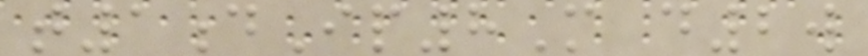t1dIp8M d2w
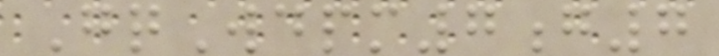GqWdpm7g7
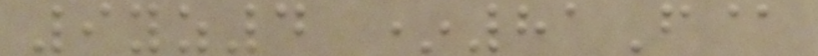9yz4 *81F@
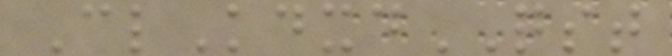ClKdxdQST
